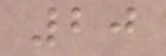20
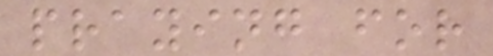praying for
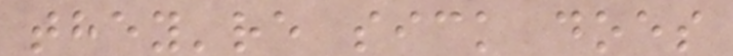they're sick does
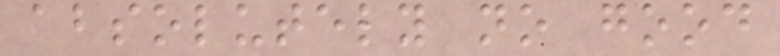absolutely no good
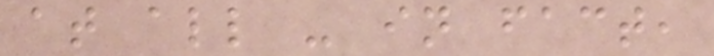at all - in fact,
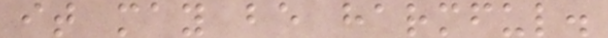it may be harmful.
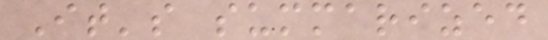It's summarized
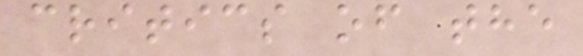critics of the
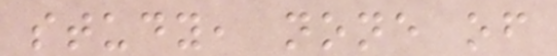study, none of
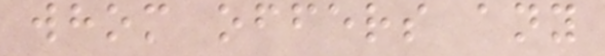whom offers any
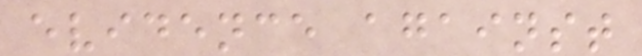evidence against
